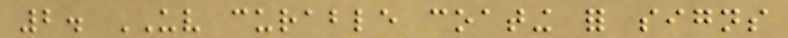2. UV curable coating for signs
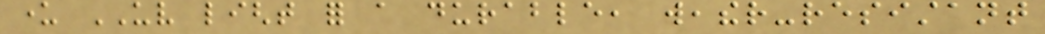under UV light for a durable, weather-resistant
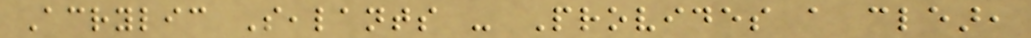Acrylic Sealants - Provides a clear,
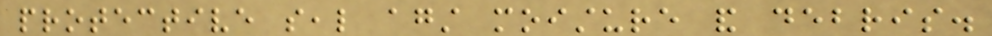protective seal against moisture and debris.
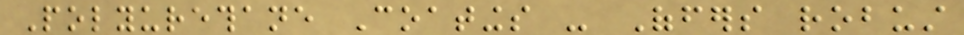Polyurethane Coatings - Offers robust
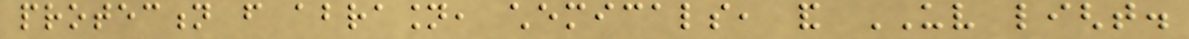protection from abrasion, chemicals, and UV light.
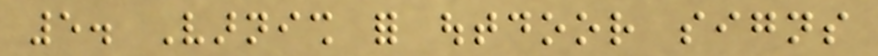5. Varnish for outdoor signs
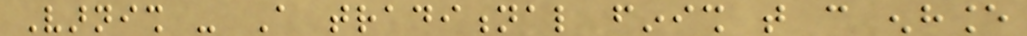Varnish - A traditional finish that can enhance
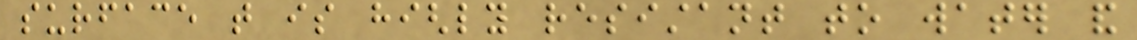surface that is highly resistant to water and
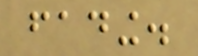fading.
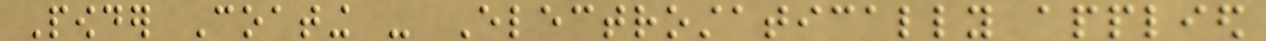Powder Coating - Electrostatically applied
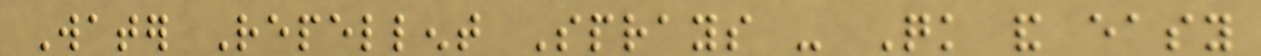Water Repellent Sprays - Quick and easy
